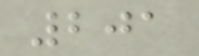201
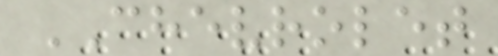CHEVROLET
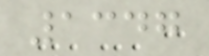1347
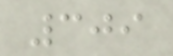309
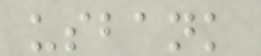usbank
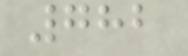782
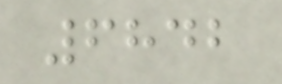6842
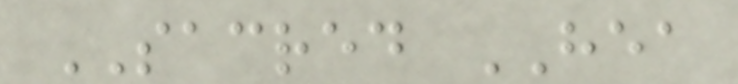SACRED HEA
